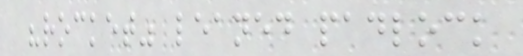"rocket" leaned padlock
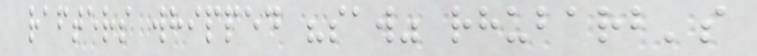rafters whipped "saw" rhubarb's
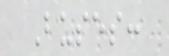Buses:
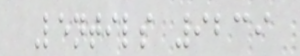Lentils 9239
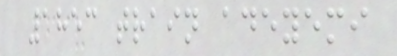1853 train adeyemi
